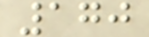170
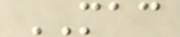MAC
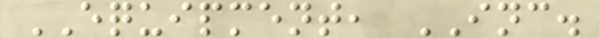EQUIPMENT, INC.
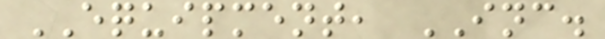EQUIPMENT, INC.
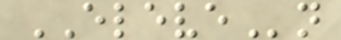ELEVEn
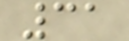31
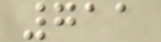711
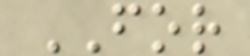FOR
